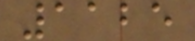1125
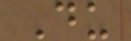Du
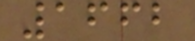1662
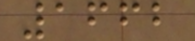1662
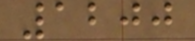1200
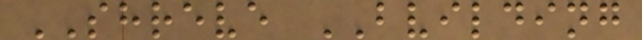SHREVE BVILDING
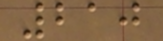210
